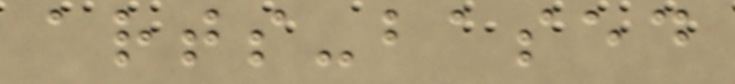arts-based
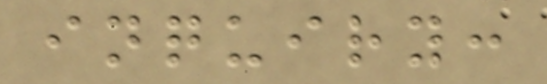inquiry:
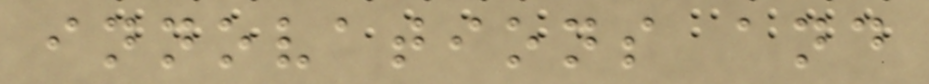innovations and
